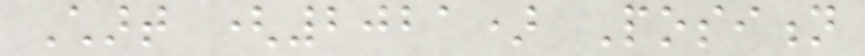Chart (2021) Position
